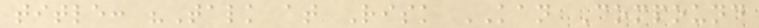title: "Talk at Risk KAN Compound
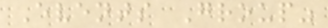Events Group"
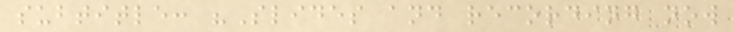subtitle: "Slides and recording now
